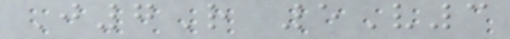J7R 5V3
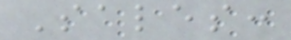Sales:
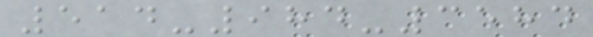514-984-3584
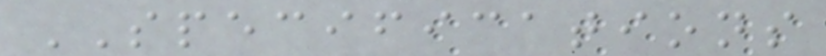SPECIFICATIONS
